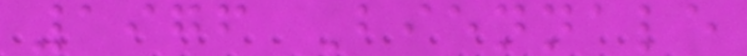1976 Biennale
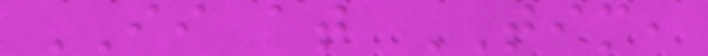II at TIM,
